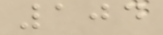104
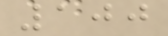100
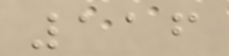116
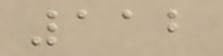112
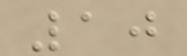10
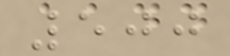500
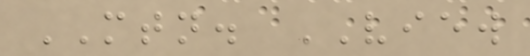MTN. VIEW
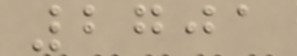2701
